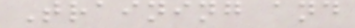Training and
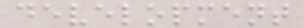development
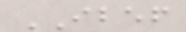IBEF
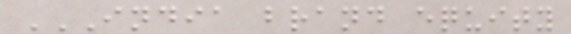INDIA BRAND EQUITY
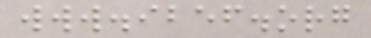www.ibef.org
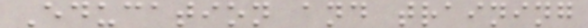Education and training
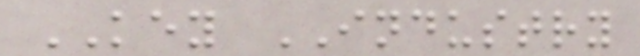KEY INDUSTRY
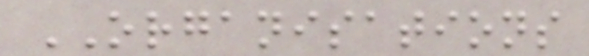ORGANISATIONS
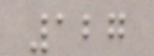127
